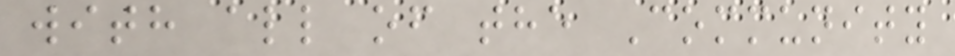with all of the Community
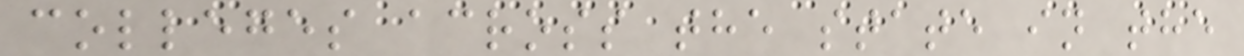colleges across the state in the
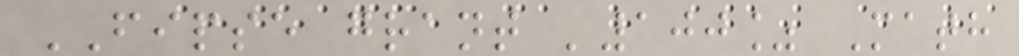FIPSE grant '100% Math
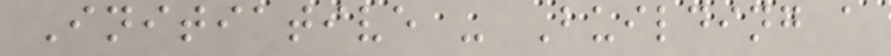Initiative - Building a
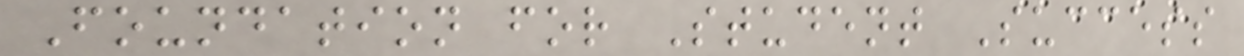Foundation for Student Success
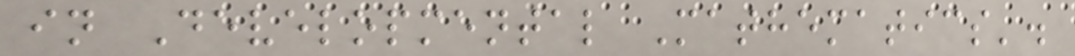in Developmental Mathematics'.
